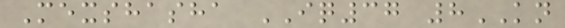Mexshasha IQ37 8KN
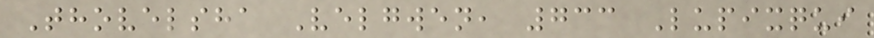Thovelsha Velgwen, 733 Lupixqui
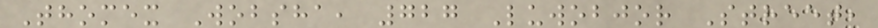Thomex Wobsha, 727 Luwobjor Street,
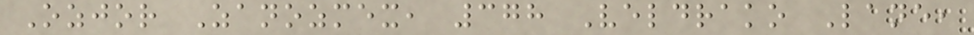Ozjor Zanozmex, 378 Veldrako Lane,
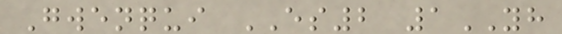Gwenqui ES2 1YH
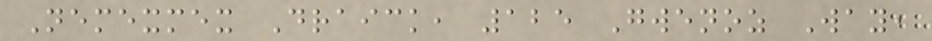Nemexmex Draick, 125 Gwenoz Way,
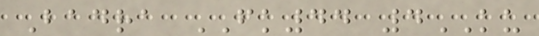Badra FK44 4KU
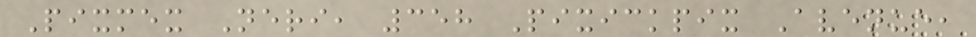Pixmex Neri, 358 Pixickpix Avenue,
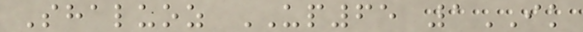Shaluoz UP65 1IK
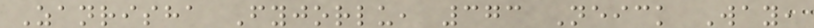Zanrisha Fyjorlu, 373 Neick Way,
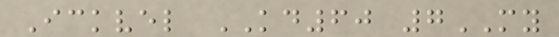Ickvel KD60 7MY
